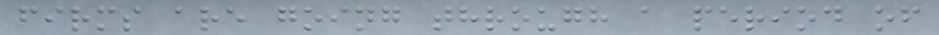firms are going through a period of
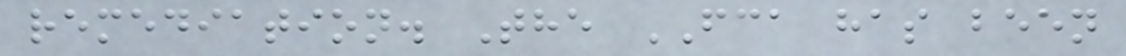remediation. The FCA has been
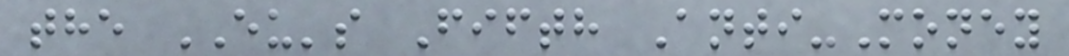the EU's Fifth Anti-Money
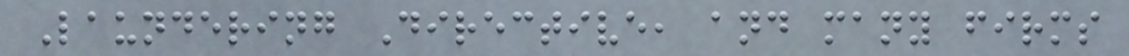Laundering Directive, and many firms
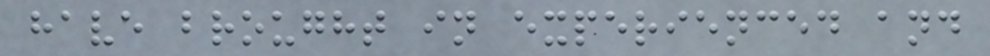have brought in experienced and
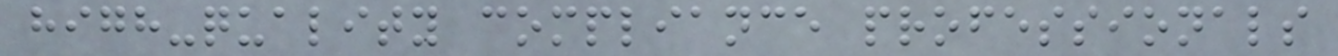high-quality compliance professionals
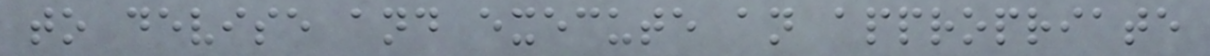to devise and execute an appropriate
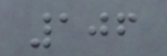106
